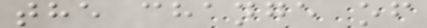the change of
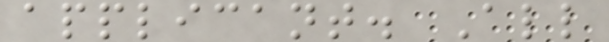applicant. All
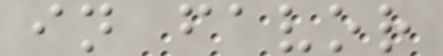in favor
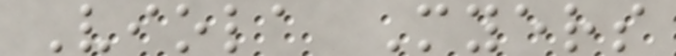Viola Myers
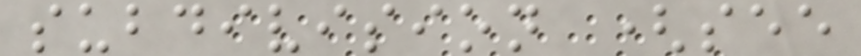subdivision (see
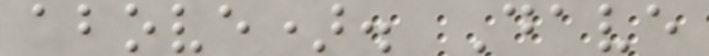above). Dave
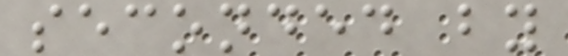seconded by
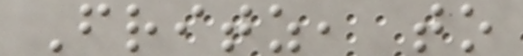Fritz, to
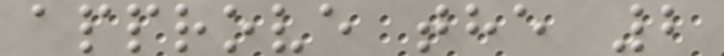approve the 2
